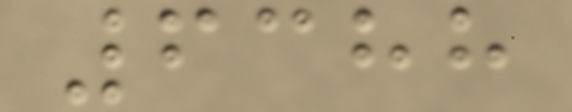6388
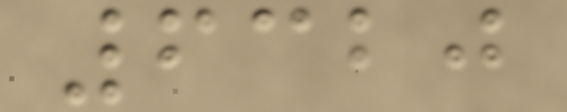6320
